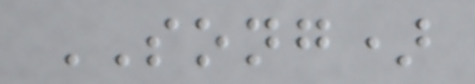SONG)
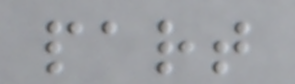part
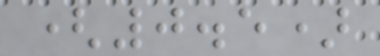(0.5)
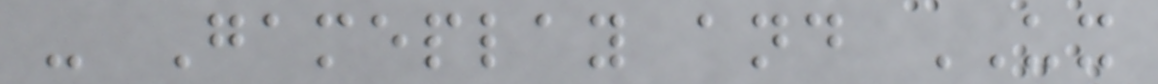- Gameplay and UX
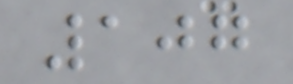107
